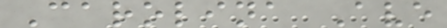Carolina Ave
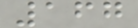167
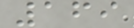169
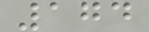174
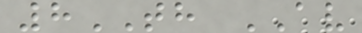8TH AV
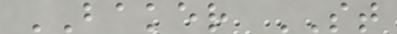BAKER ST
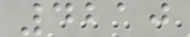4210
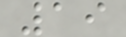19
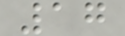17
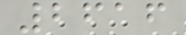2616
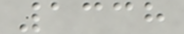1338
